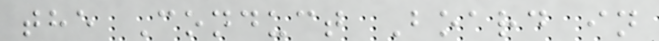the Conduct Board in
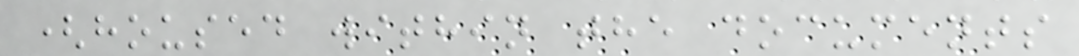(housed within the documents
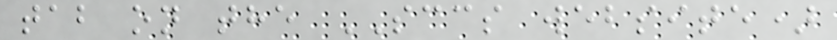tab on the SCCS website)
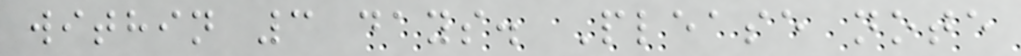within 3 days. Please note
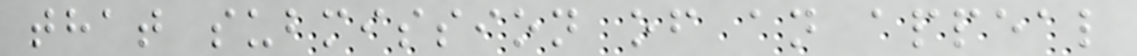that submission of an appeal
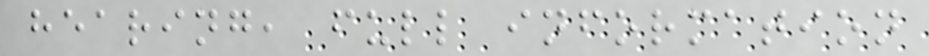hearing, full information
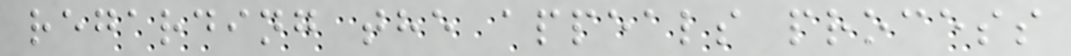regarding the appeals process
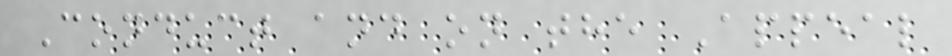Conduct and on the Appeal
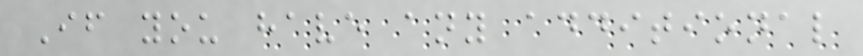If you have any additional
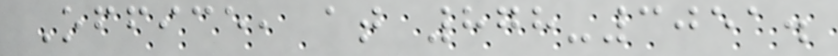Office, at 878-3051.
